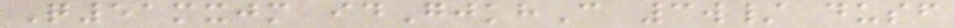Q51mxjm idGjkhC 3w/ dusf
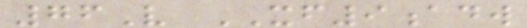76V XF9adw
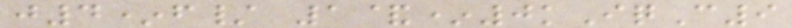j4*f/ 1&*0kIqC9
